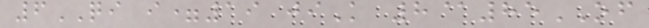6QI i=19 jiK 8@85OF
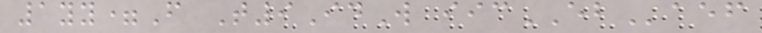1yy=F T9IdW iicEBaef
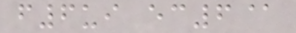f6ui ec6@
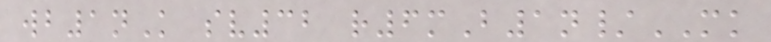wb1nK sv32 r6mB1n/MK
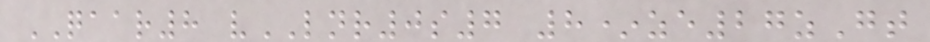QAAR8 vLNR0s7 8*ze27zGt
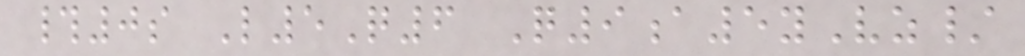#0s L5Q6 Q9a5yVz/
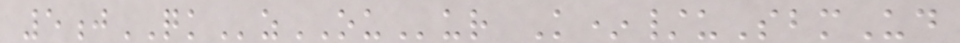5jQKzOUur K*/uSbmUd
